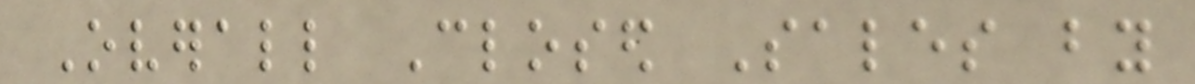Overall Closed Sales by
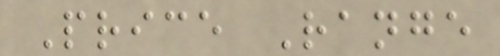Price Range
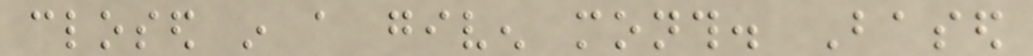closed in a given month. Based
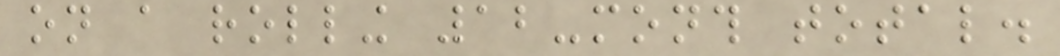on a rolling 12-month total.
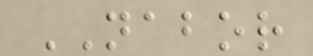NABOR
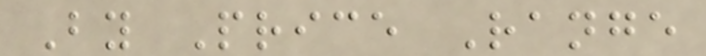By Price Range
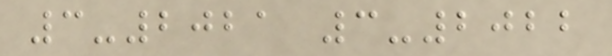3-2021 3-2022
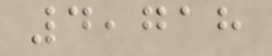4,718
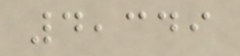4,349
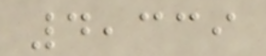4,339
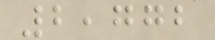2,772
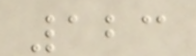123
